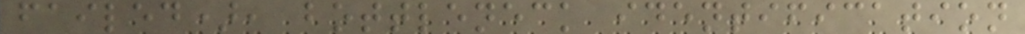failed), bottleneck identification
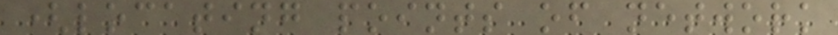(locating points of network
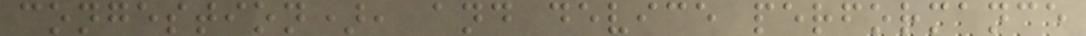congestion), and device performance
